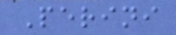Perini
